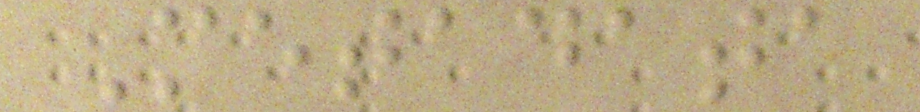Metadata
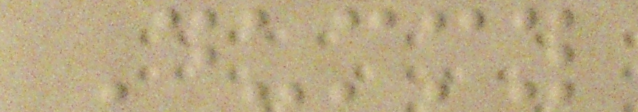Dummy
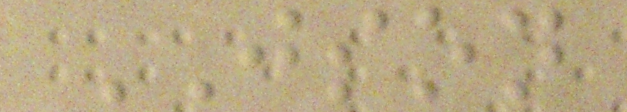JSON
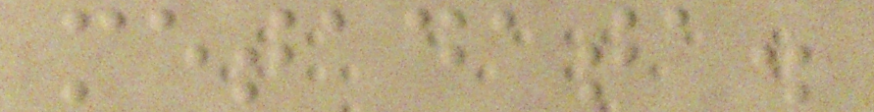metadata.
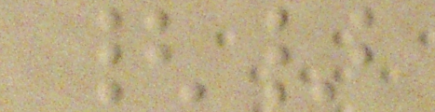{}
